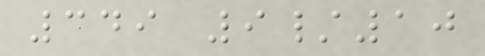349 9/10
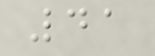41
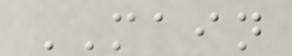MAIN
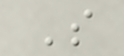S
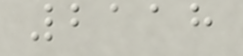2118
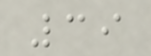39
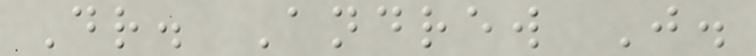Dr. Andrew J.
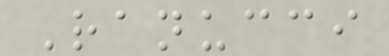Ranucci
